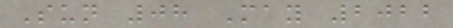Sun 08 May 2022
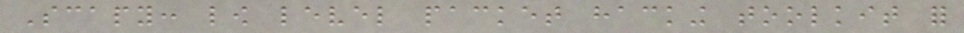Scapy: low level packet hacking toolkit for
